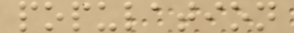population
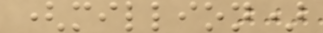(million)
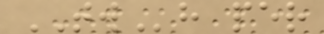TWh per
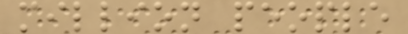million people
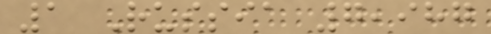1 Russia 7,987
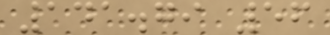141.79 56
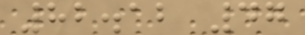82.12 47
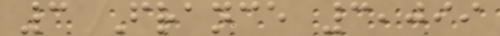3 France 3,099
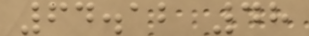64.12 48
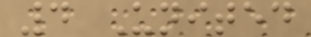4 United
